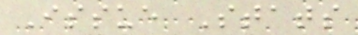Issue Stats
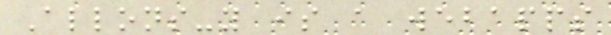Allons-y is a webapps
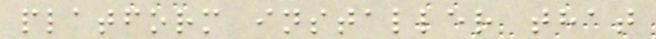platform installer that
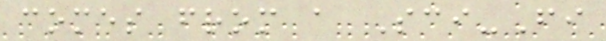comes from a Sci-Fi
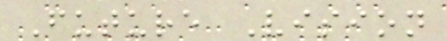Future Vision
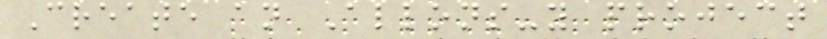Create an Allons-y project
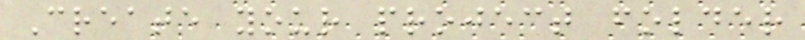Create your project folder
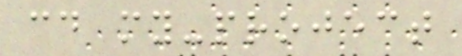cd my-project
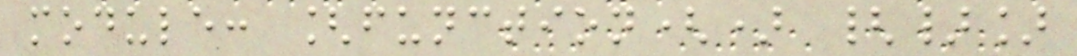module: [function() {}]
